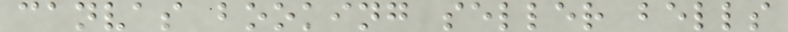canvas booking seller bells
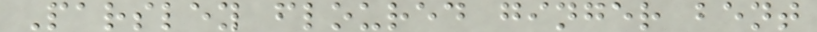Parsley floured ginger bent
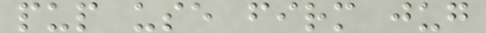pup use firm jug
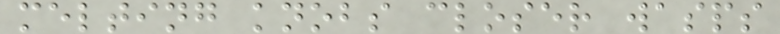melting knobs closer wasps
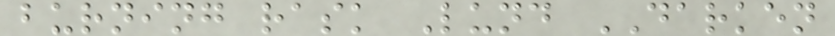burning rask Lund DARKEN
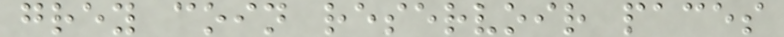grey coin reservoir paces
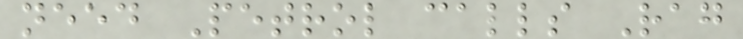need Petrol calls Rag
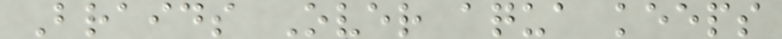Braids Over aqua keeps
